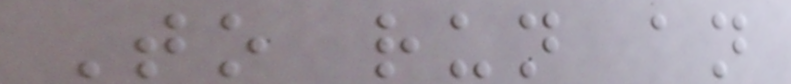To run an
